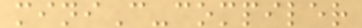miniC-compiler
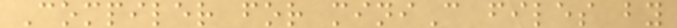Compiler for miniC files by
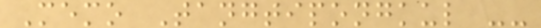Memo Tangtipongkul --
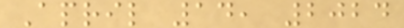April 14, 2024
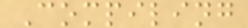Compiling
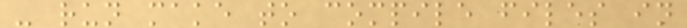- run make to compile files in
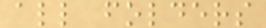all folders
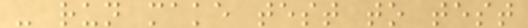- run make test to test
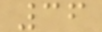36
